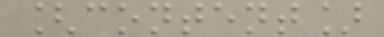[content]
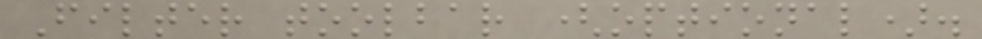Filter toolbar (optional).
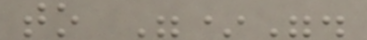to "*".
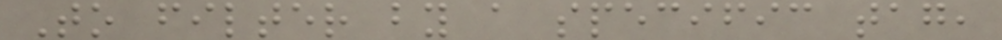To filter by a specific tag,
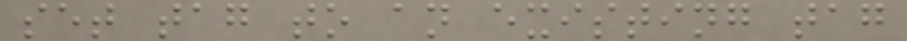set tag to an existing tag
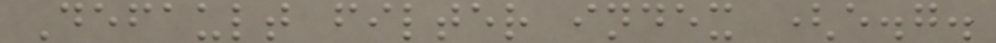Default filter index (e.g.
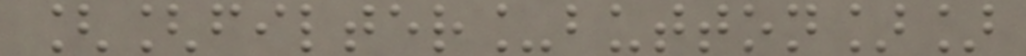[[filter_button]]
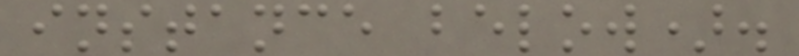instance below).
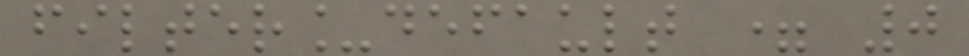filter_default = 0
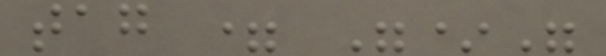tag = "*"
